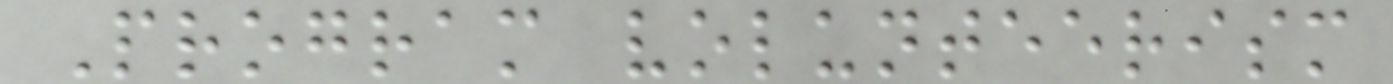Program volunteerism
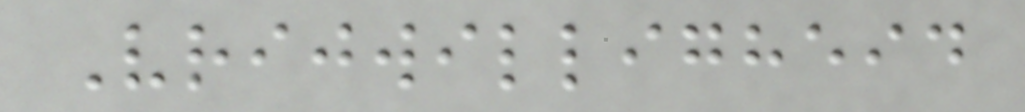Vrijwilligheid
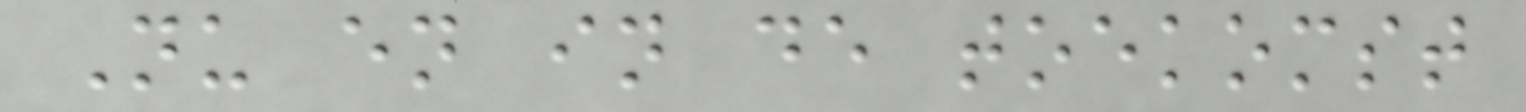Nu en in de toekomst
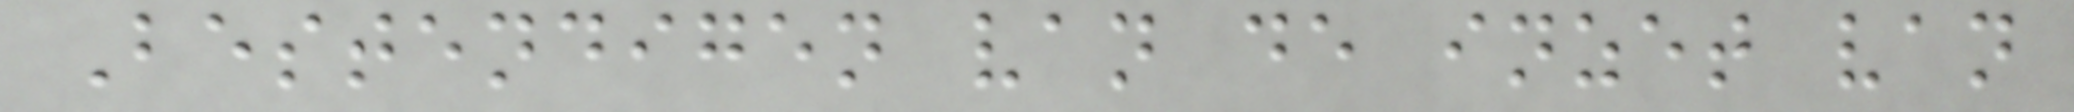Bestendigen van de inzet van
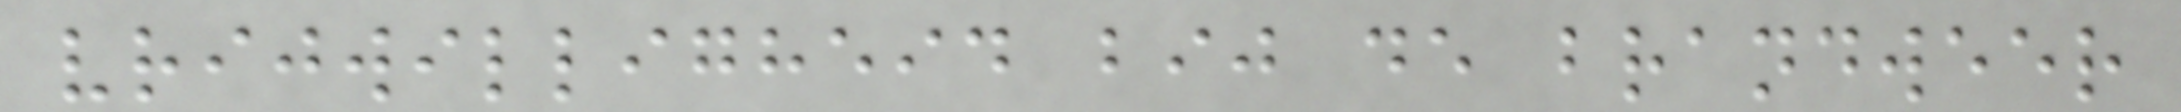vrijwilligheid bij de brandweer
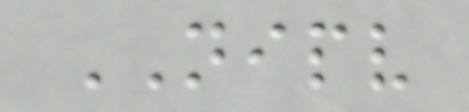NIPV
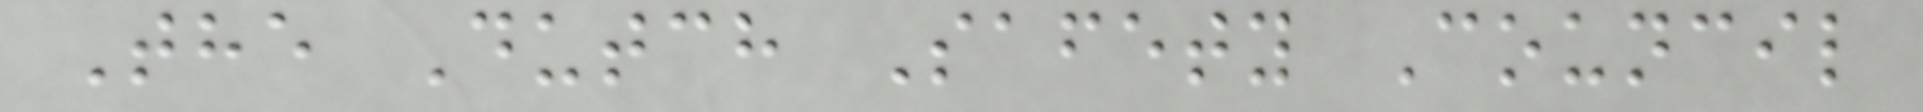The Dutch Safety Council
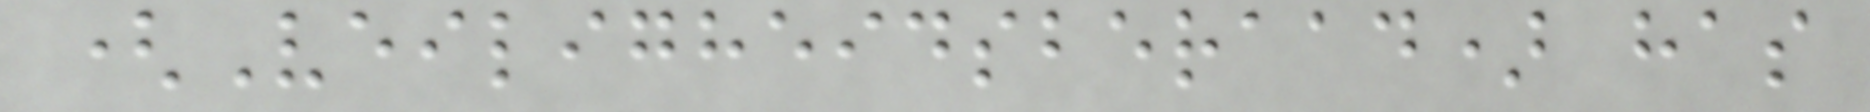(Veiligheidsberaad) has
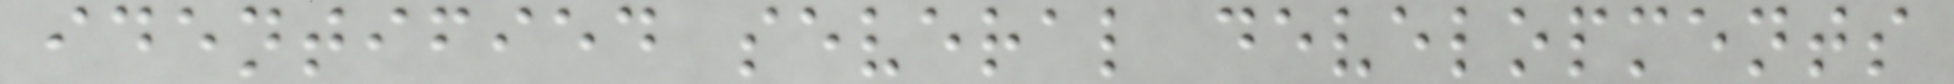identified several developments
